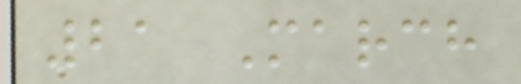21 March
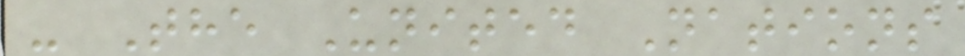- The United Nations
